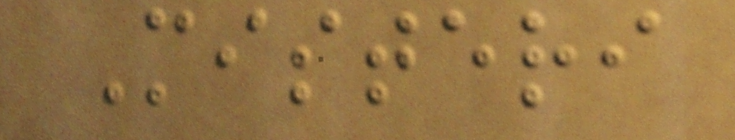Misteri
